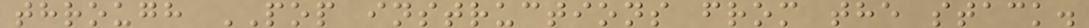through POP instructions from the stack.
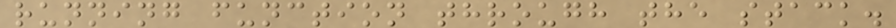running function through the stack.
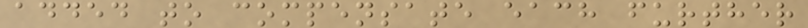added to compensate each further
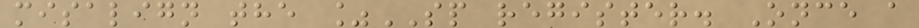misalign the %SP register. Once a
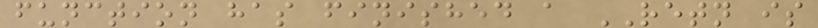function has finished a RETN is
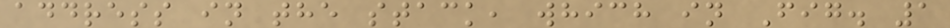address in the stack, which in Fig. 1
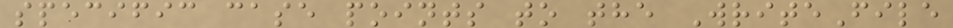specific case points to the WriteFile
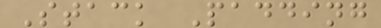Stack Padding
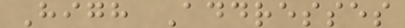High Addresses
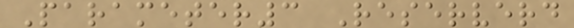Parameter3 Reserverd
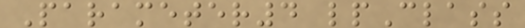Parameter4 lpClass
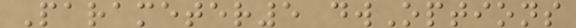Parameter5 dwOptions
